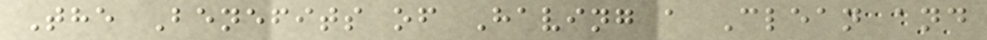The Benefits of Having a Clean and
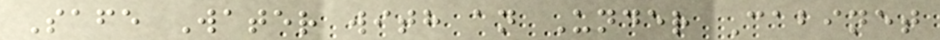Safe Water with an Under Cabinet
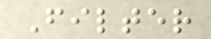Filter
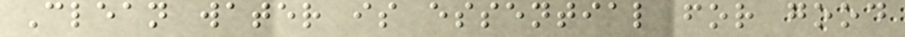Clean water is essential for good
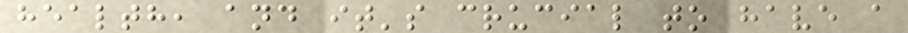health, and it's crucial to have a
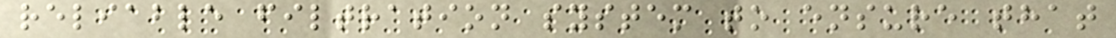reliable filtration system to ensure that
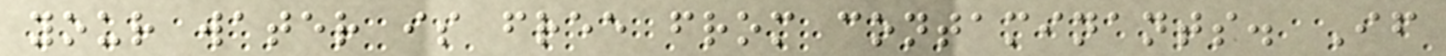your water is free from contaminants. If
